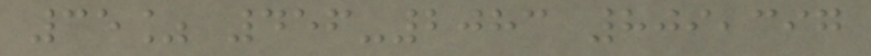35% 456-2083 809,397
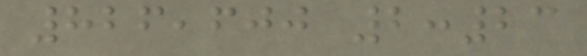826,600 2:23
